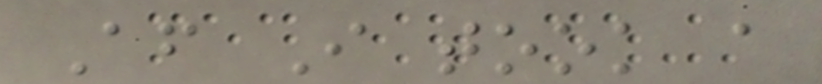After I took a
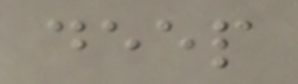deep
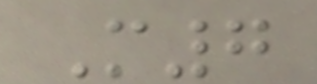M7
